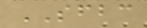SFBC
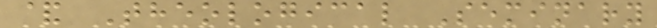& Theological Seminary
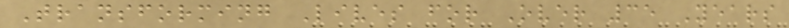Transforming Lives for Over 35 Years
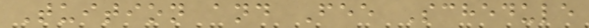Tuition and Fee Schedule
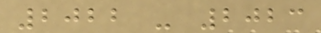2022 - 2023
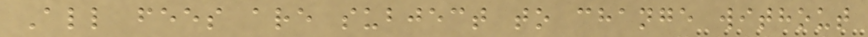All fees are subject to change without
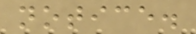notice.
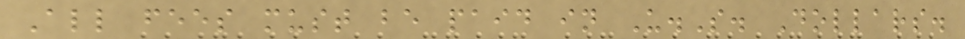All fees must be paid in U.S. Dollars.
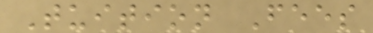Tuition Fees
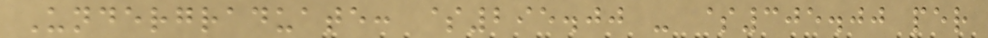Undergraduate: $295.00 - $305.00 per
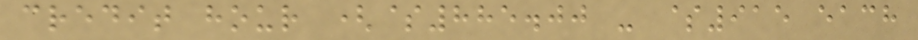credit hour ($885.00 - $915 each
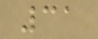31
